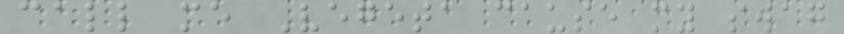call me Vegeta cause my swag
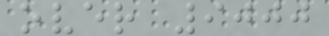over 9000
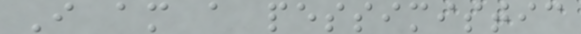I am a pessimistic
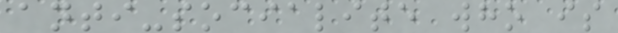anti-socialite who is
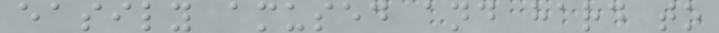easily amused and hard to
